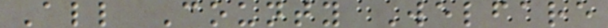All County Welfare
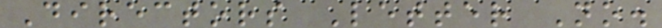Directors Letter No.
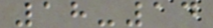18-14
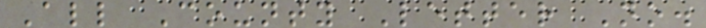All County Letter No.
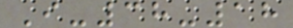I-38-18
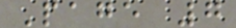Page 7
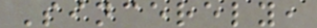Sincerely,
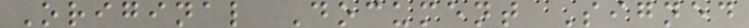Original Document Signed
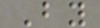By
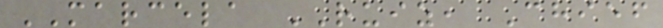MARCELA RUIZ, Chief
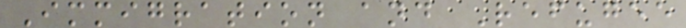Immigration and Refugee
